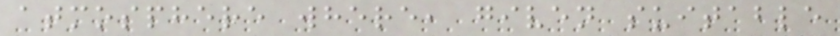atmosphere where, given suitable
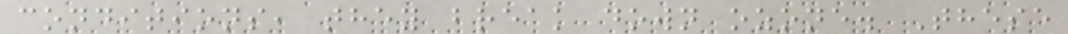conditions, they break down ozone. These
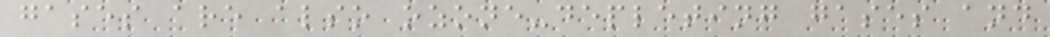gases are also ozone-depleting gases and
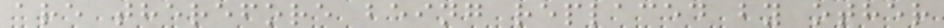are therefore being replaced by other
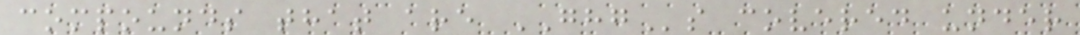compounds that are GHGs covered under
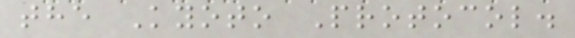the Kyoto Protocol.
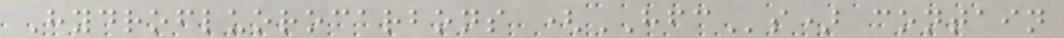Hydrofluorocarbons (HFCs) contain
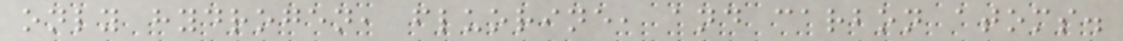only hydrogen, fluorine, and carbon atoms.
